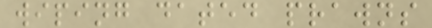wiping dated prawns
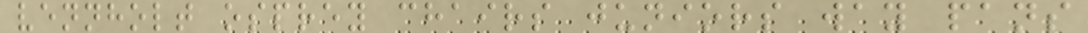vennholt osprey chairs juniors way pans
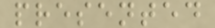presented
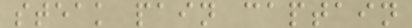steak pain captain
